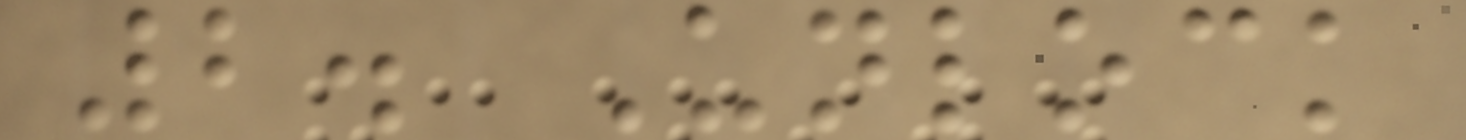2. Unlock
